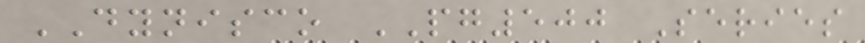DYNISCO PG500 Series
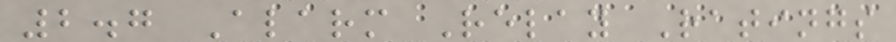2.7 Alarm Relay Ratings
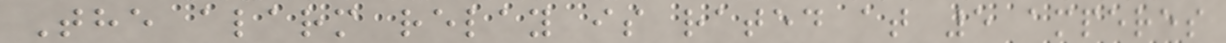The alarm relay is rated at 5 amperes
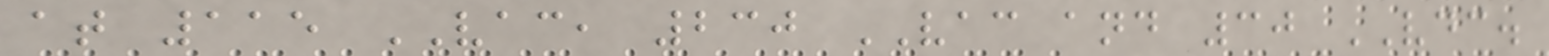at 115 VAC, 230 VAC and 30 VDC.
